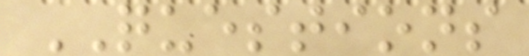QUESTIONS
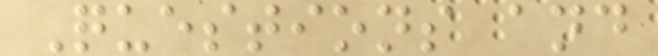Questions and
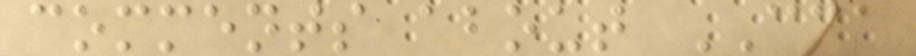comments about CCA
